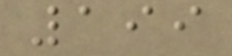199
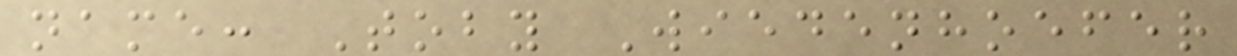name: Toby Wiedenhoefer
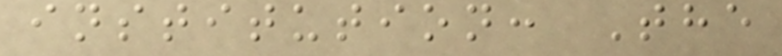institution: The
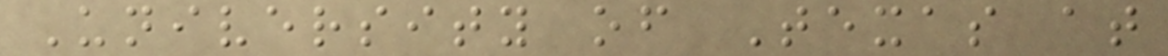University of Texas at
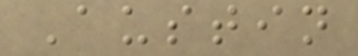Austin
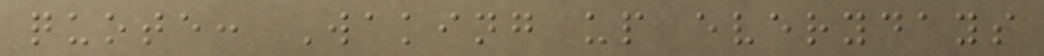quote: Waking up everydays
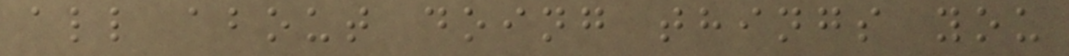all about doing things you
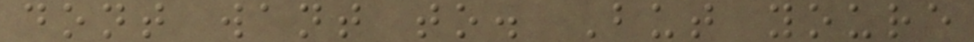dont want to. But youre
